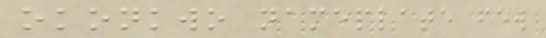okonkwo nameplate few
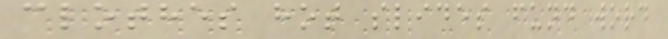clothes hot slides fund word
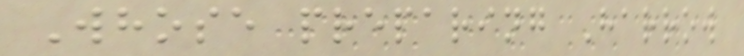Whose preparing Harrow
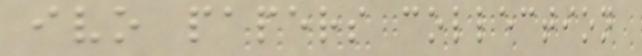ivo papers collection
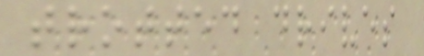trotted drives
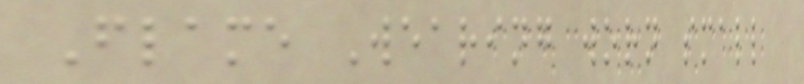Flame Wearing worn small
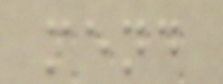mend
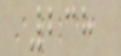238
